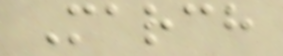March
